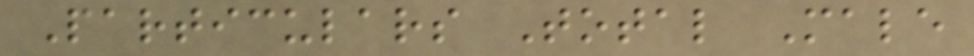Particulars Total Male
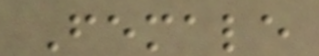Female
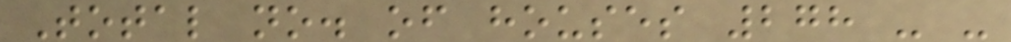Total no. of houses 278 - -
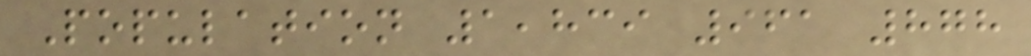Population 1,839 961 878
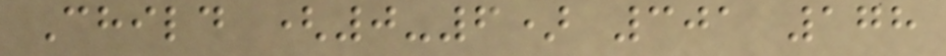Child (0-6) 301 178
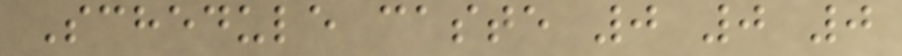Schedule caste 0 0 0
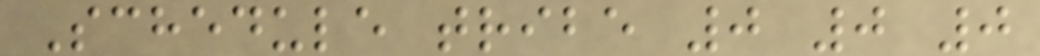Schedule tribe 0 0 0
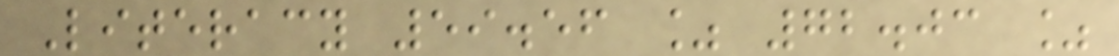Literacy 59.56 % 72.03 %
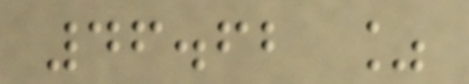46.62 %
